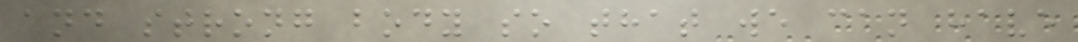and strong body so that we can have
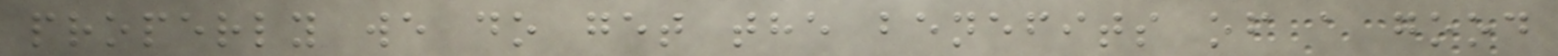properly we do get the benefits of a good
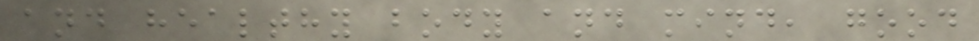and healthy body and mind, good
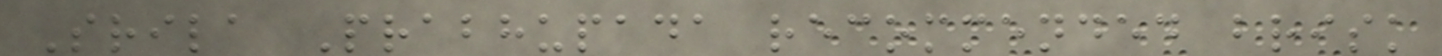Srila Prabhupada recommended brisk
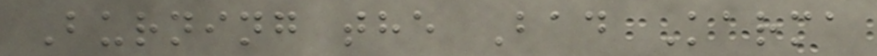Burning the Bad Karma
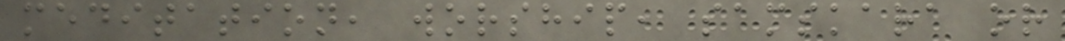meditation, worship, samskara or
